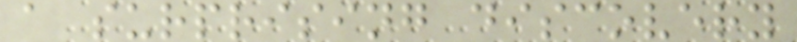a surprising discovery
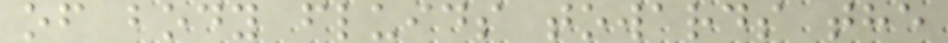of body fluids towards the
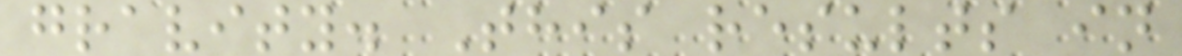gravity. This results in
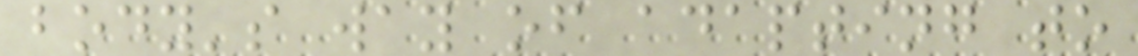body's way of adapting to
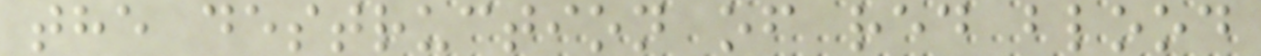the destruction of red blood
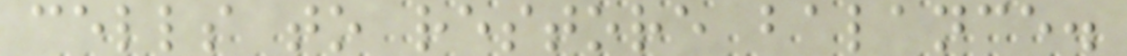cells to restore balance.
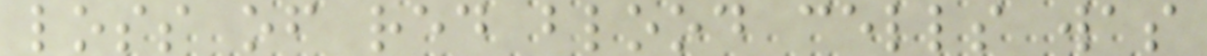loss of red blood cells was
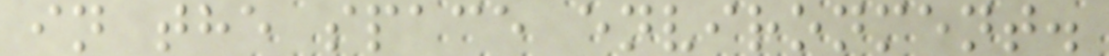in the space environment.
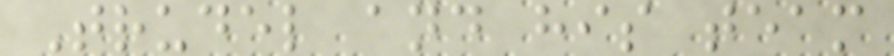Trudel and his team
